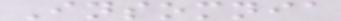Insomnia
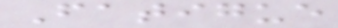Fatigue
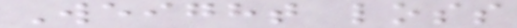Weight loss
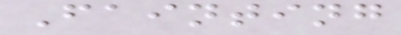Fainting
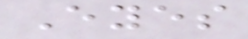Eyes
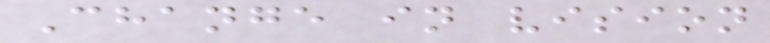Change in vision
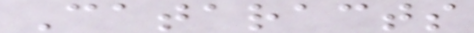Cataracts
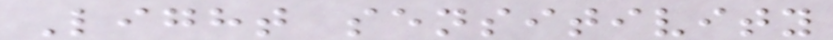Light sensitivity
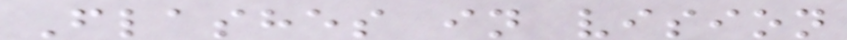Flashes in vision
